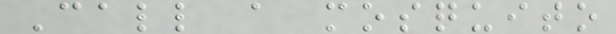Call a mosquito
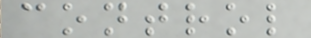control
